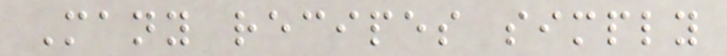Many recipes simply
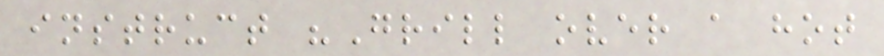instruct "Grill over a hot
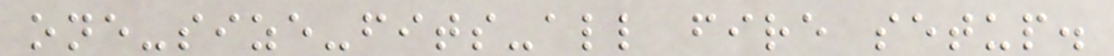one-size-fits-all fire setup.
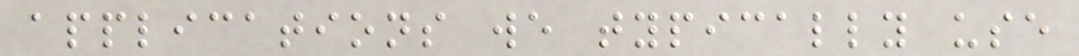applications we typically use
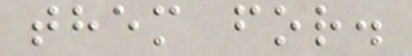them for.
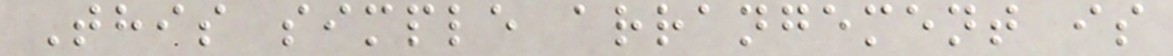This simple arrangement is
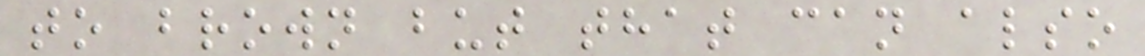to brown but that can also
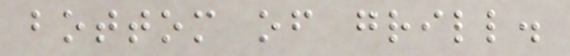bottom of grill.
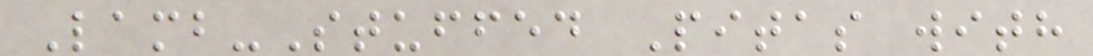Lamb-Stuffed Pitas with
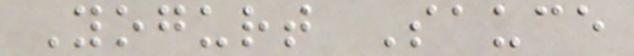Yogurt Sauce
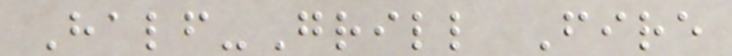Half-Grill Fire
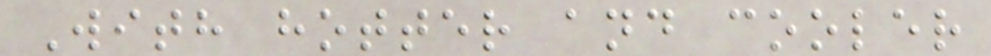With hotter and cooler
